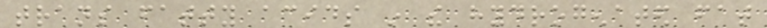trans fatty acids in the hydrogenated fat
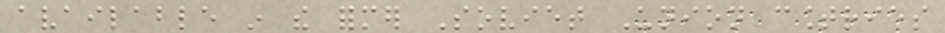available in the former Soviet Union countries
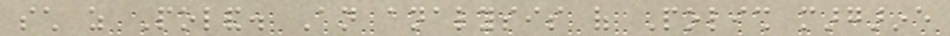such as Poland. An analysis of Polish margarine
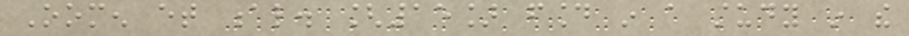Oomen et al. [15] found in a study in the
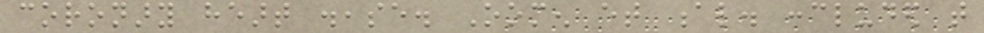coronary heart disease. Oomen et al. concluded that
